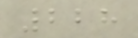228
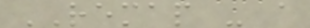REMAP - a
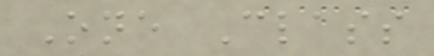One Class
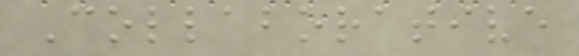Collaborative
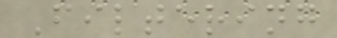Filtering
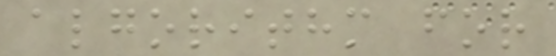algorithm for
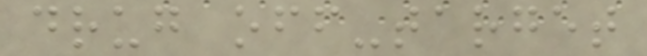drug off-target
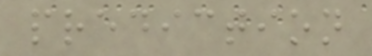prediction
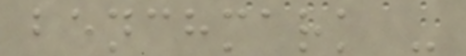benchmark -
